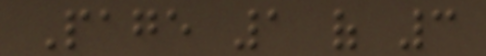Page 1 of 3
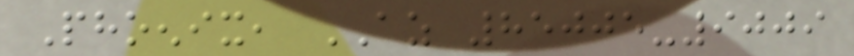Phoenix, AZ 85005-9009
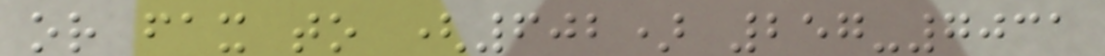or fax to (602) 257-7031
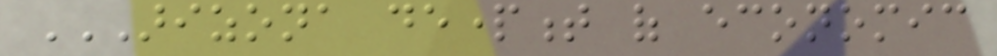ARIZONA DEPARTMENT OF ECONOMIC
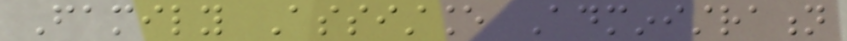Family Assistance Administration
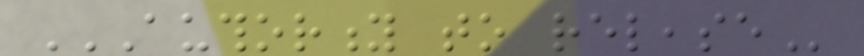AUTHORITY TO RELEASE
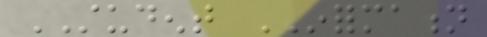STUDENT INFORMATION
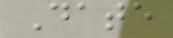Date
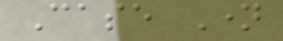Case Name
